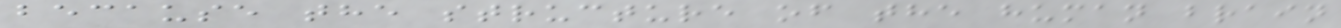because the structure of the human brain
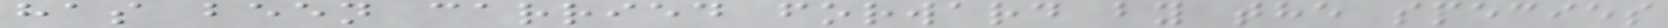has been carried forward by the species
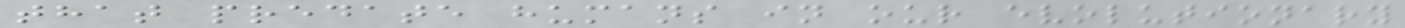that predate humans in our evolutionary
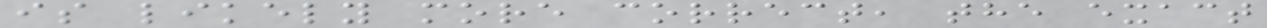is likely more correct, the exact
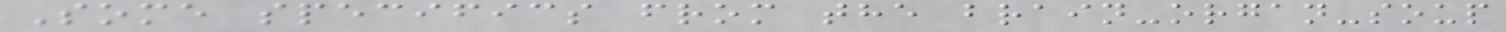Some specifics from the brain-organ-soup
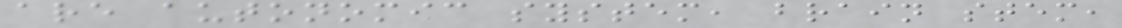are autonomic system, brain stem,
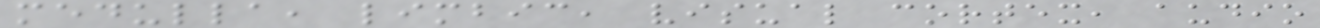medulla, limbic, visual cortex, audio
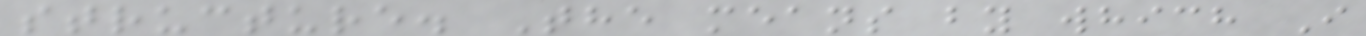structure. The means by which I
